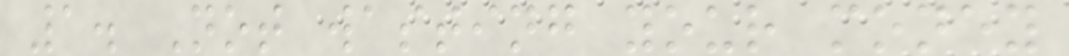1. Not wasting your money
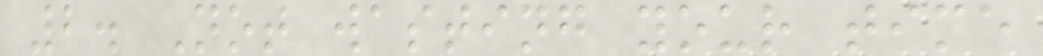2. Not wasting your time
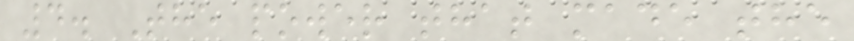4. The power that made the
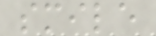smile
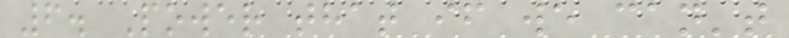6. Power that if we can't
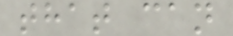that can
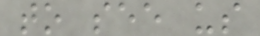to see us
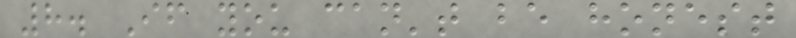8. If you can't be honest
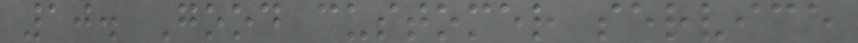10. Good customer service
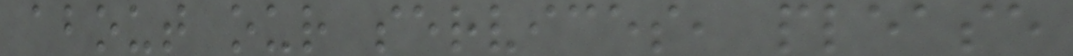about our services, please
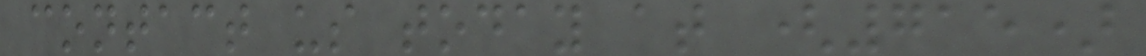contact us today at (715)
